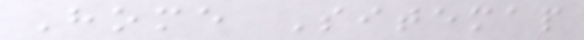Home Sitemap
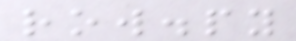row.py
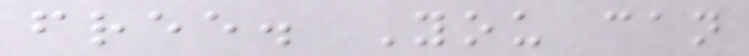free. You can
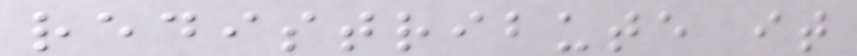redistribute it
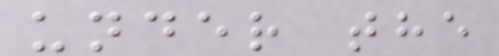under the
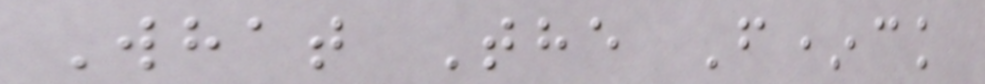What The F*ck
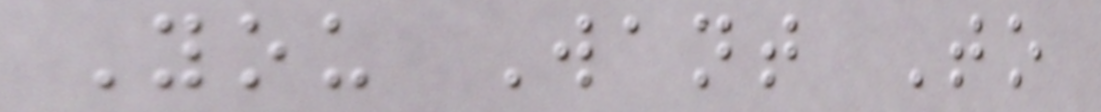You Want To
